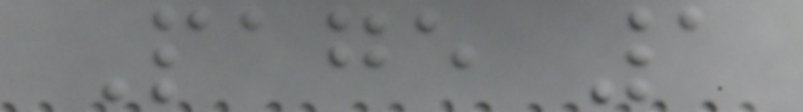Page 1
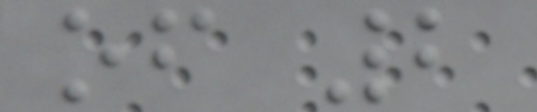of 2
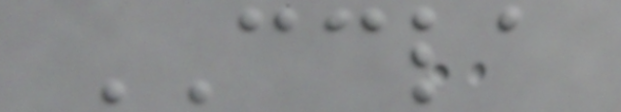CCLA
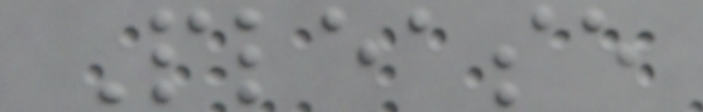Please
